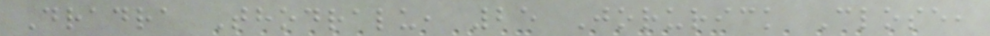Dradra Thodralu, 25 Jorurick Close,
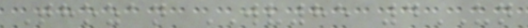Thozan WV85 4UN
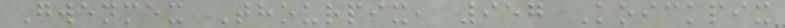Gwenmex Thourpix, 957 Koickpix
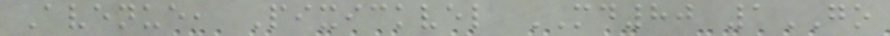Avenue, Pixickvel MD80 1GO
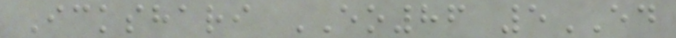Ickshari EO86 5ED
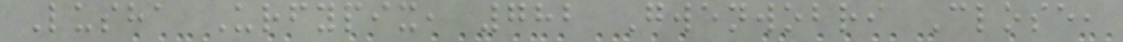Lusha Urfypix, 782 Gwenwobri Close,
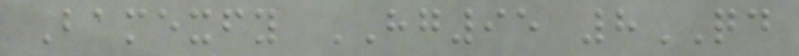Bamexfy HG95 8QD
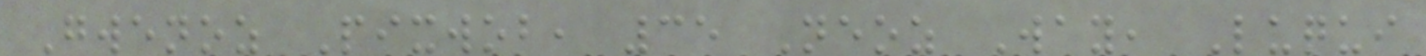Gwenoz Pixwob, 35 Neoz Way, Luqui
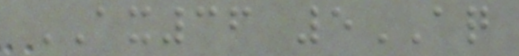AX36 5AQ
